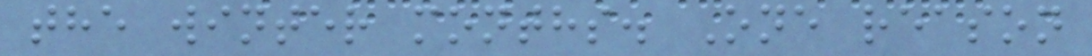the winter months. One reason
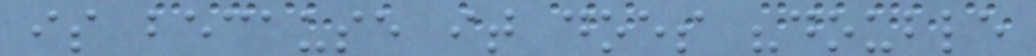is because it does "double
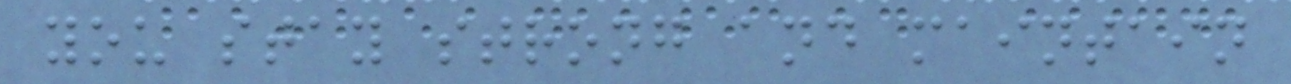you stay strong and maintain
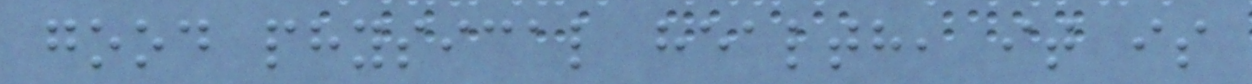good physical health, it is
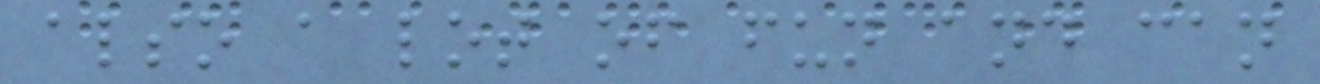also a lot of fun and can
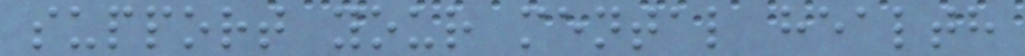support your mental health
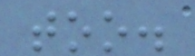too.
